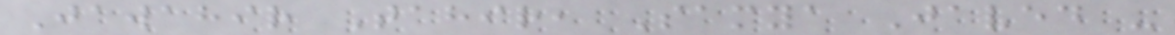Jawahir Tahir, Samya Javed -
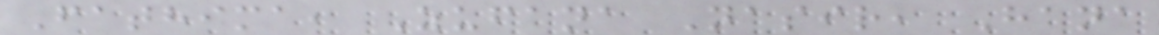Fathima, Zufana Nasir, Hana
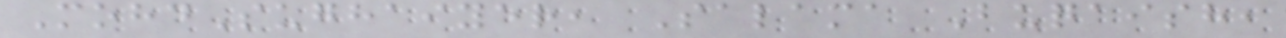MohdSughaiyer, Salama Buqaish,
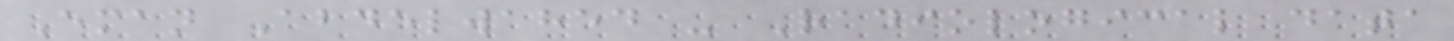Eman Abdelwahed - Radiological data
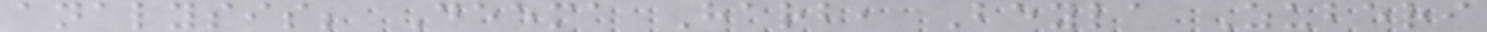analysis; Deema Harb, Beyla Zuberi
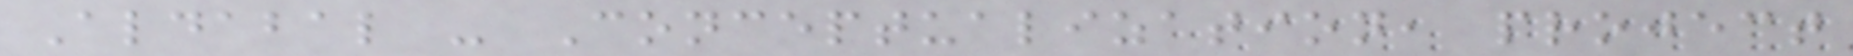Aldabal - Conceptualization, project
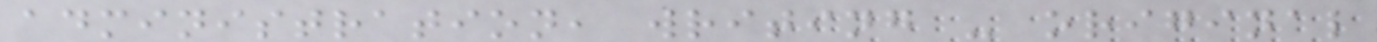administration, writing - original
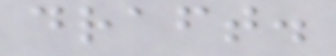draft.
